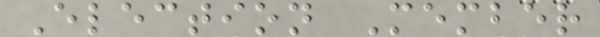Election Member
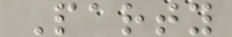Party
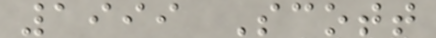1999 Scott
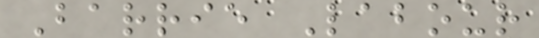Barrie Labour
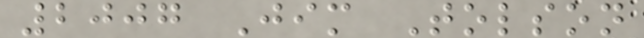2007 Jim Tolson
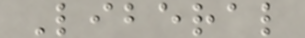Liberal
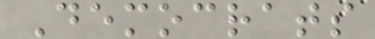Democrats
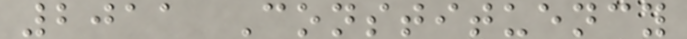2011 Constituency
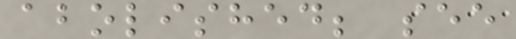abolished; see
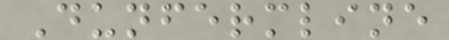Dunfermline
